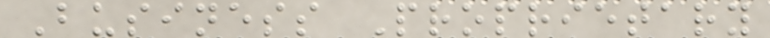Business Proprietary
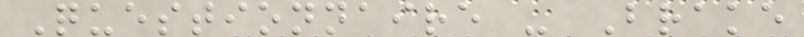Questionnaire - Brake
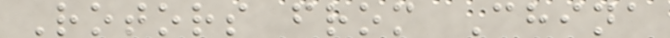Rotors from China
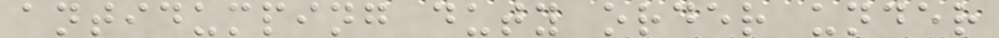antidumping duty order under
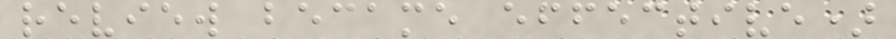review became effective)
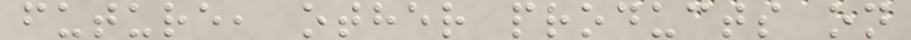future, other products on
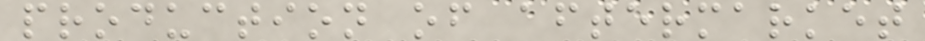production of aftermarket
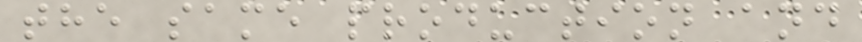the same production and
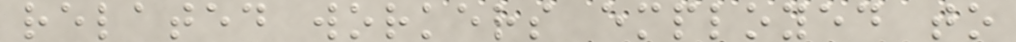related workers employed to
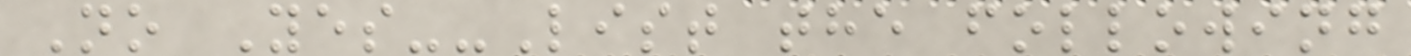No Yes--List the following
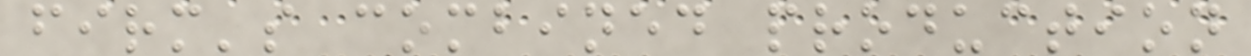firm's combined production
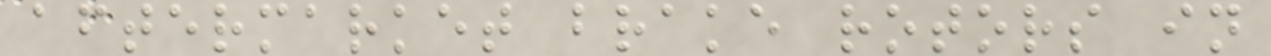aftermarket brake rotors in
